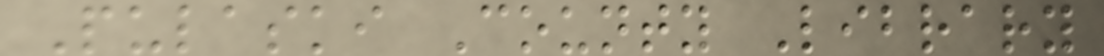Pulaski County Library
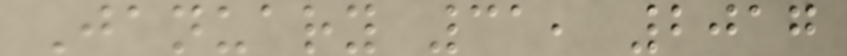January 31, 2017
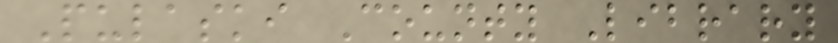Pulaski County Library
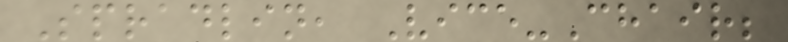Spradlin, Vice-Chair;
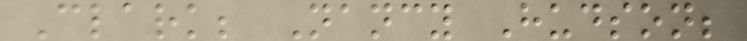Clark; Nancy Hudson;
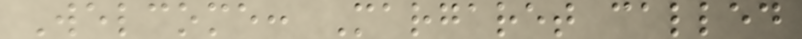Welcome: Margaret called
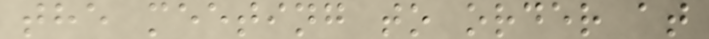the meeting to order at
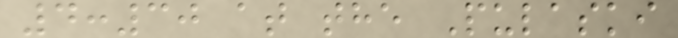4:30 at the Pulaski
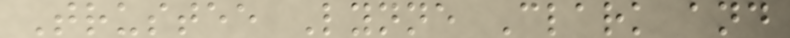Trustee Lynne Clark and
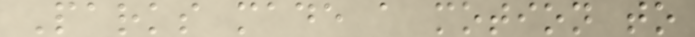Parks made a motion to
